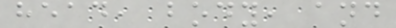head, body, and
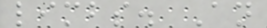limbs. An
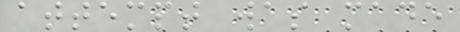attempt was made
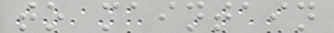to maintain
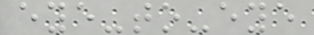eye-to-eye
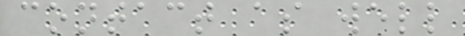contact as well
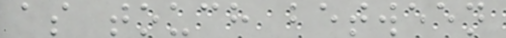as touch between
